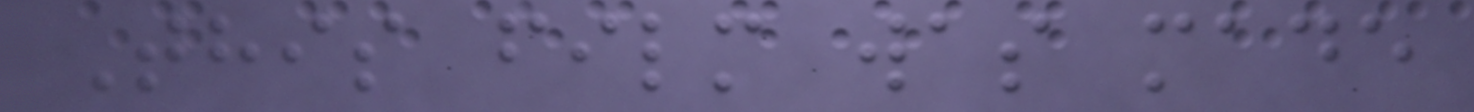This film was made
